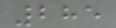285
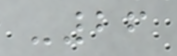-26
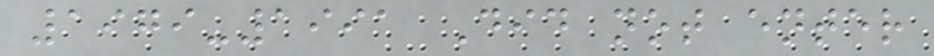1979-1991 Did not enter
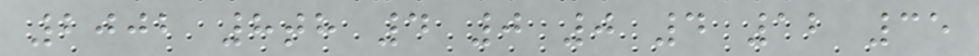2002 8th 4 0 0 4 12 35
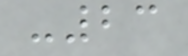-23
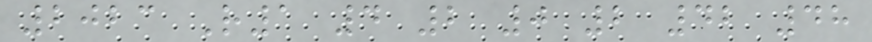2023 R1 4 2 0 2 42 48
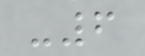-6
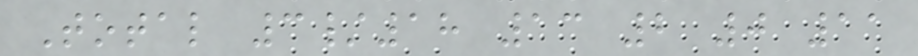Total 3/18 13 2 0 11
